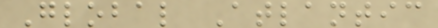Global Atlantic
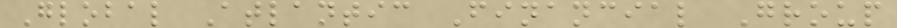Global Atlantic Financial Group
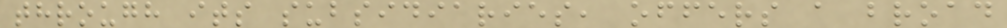through its subsidiaries, offers a broad
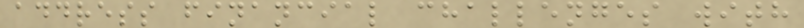address financial challenges with
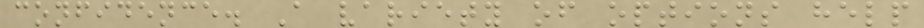confidence. A variety of options help
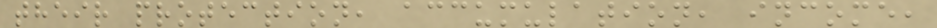their protection, accumulation, income,
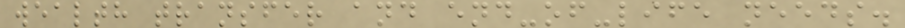wealth transfer and end-of-life needs.
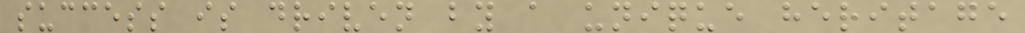success is driven by a unique heritage
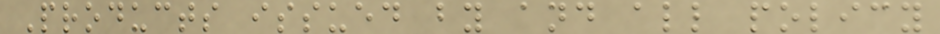Products issued by and all policy
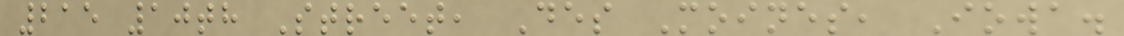215 10th Street, Des Moines, Iowa.
